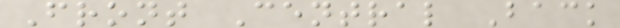Front Central Back
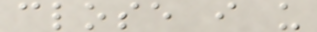close i u
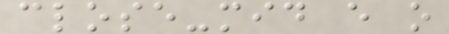close-mid e o
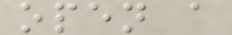open a
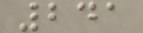241
